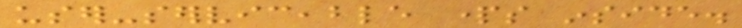user-serviceable parts inside.
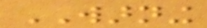WARNING
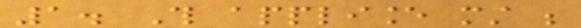1. This appliance must be
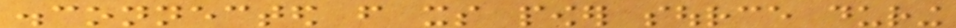disconnected from its power source during
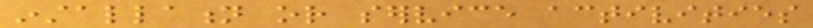installation or service activities
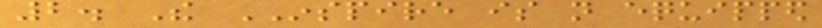2. The INSPIRE is not equipped
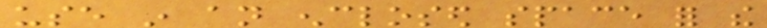use in an enclosed space for the
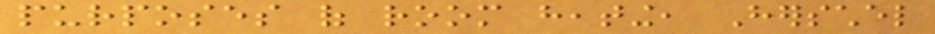purposes of room heating, Herschel
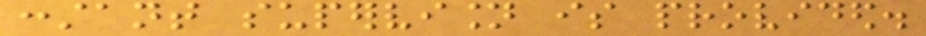constant supervision is provided.
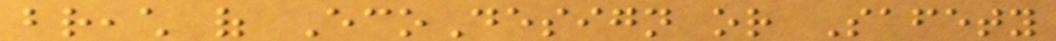breach of EcoDesign or Safety
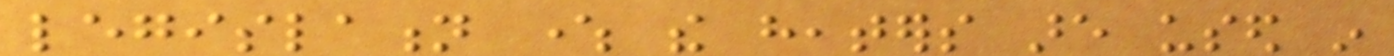legislation where the heaters are used in
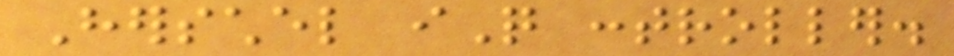Herschel iQ controller.
